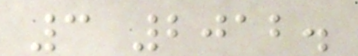3 2012.
